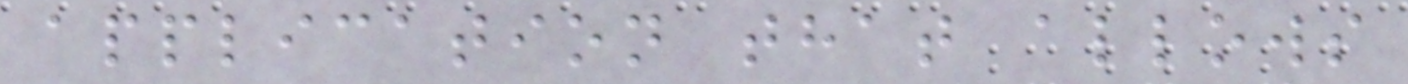application that allows
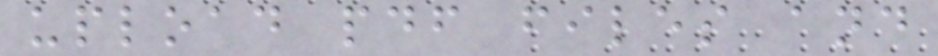upload pdf files and
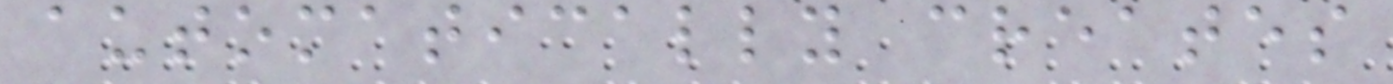automatically creates
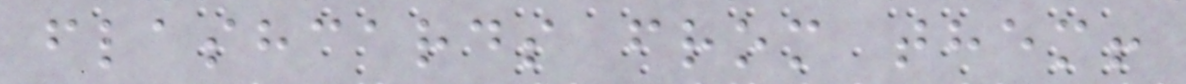flashcards from them!
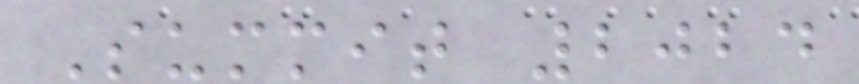Summit 2024
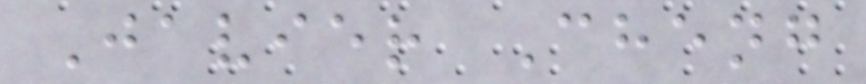Javier Cheng
